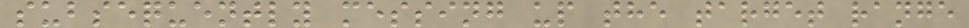subsequently messing up the target range
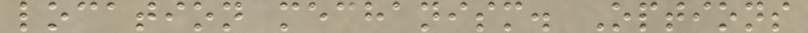location mechanism. Options
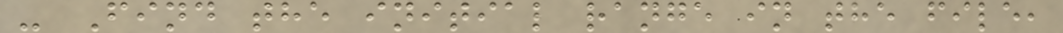- Find the initial range in the file,
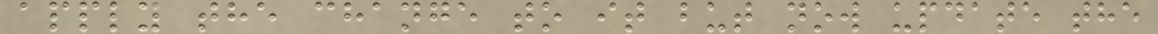apply the change to it but now update the
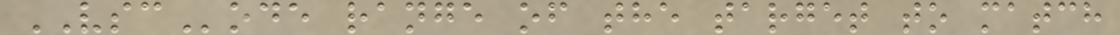VSCode range of the target to match
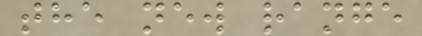the new range
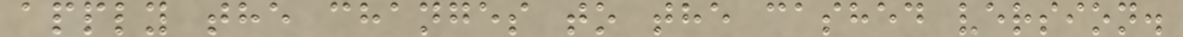apply the changes to the cashed version.
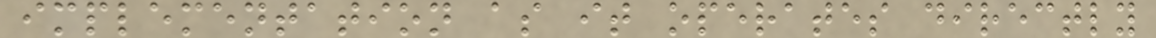implementation as it operates directly
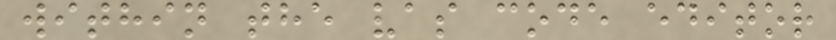within the vas code editor
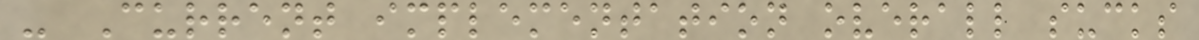- Current implementation overall sucks
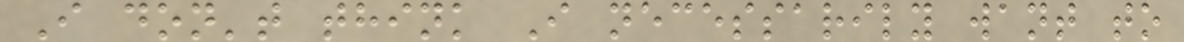I don't think I necessarily want to
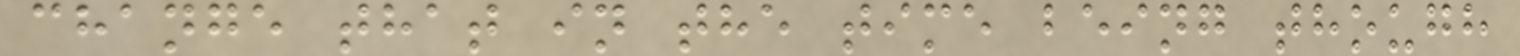change that in the time being though
